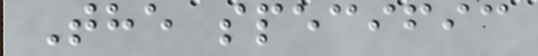The specific
